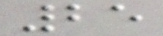25
